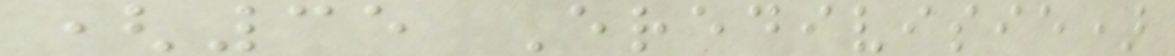(35 Eredivisie)
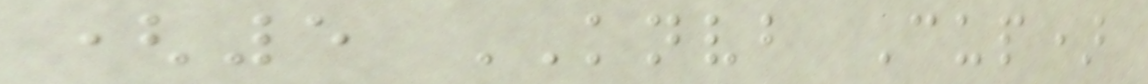(5 KNVB Cup)
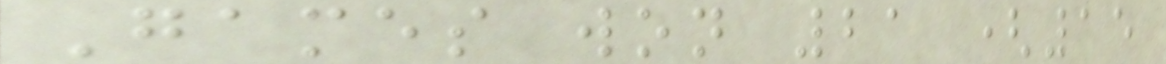Games won 21 (15
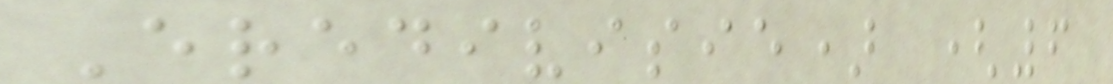Eredivisie) (6
